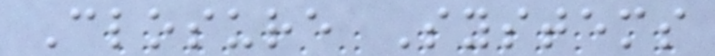Closure Systems
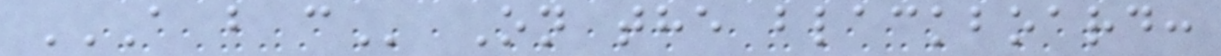A B C On the blackboard:
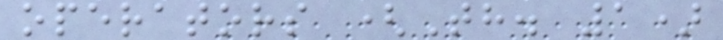operators (Th. 1)
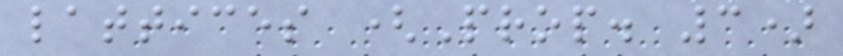lattices (Prop. 3)
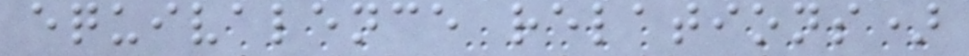equivalence relations)
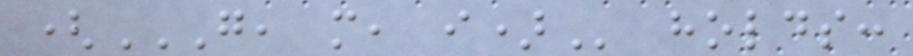(G, M, I) holds:
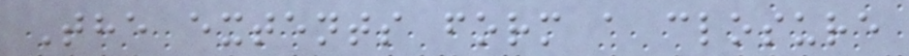The extents form a closure
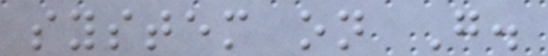system on G.
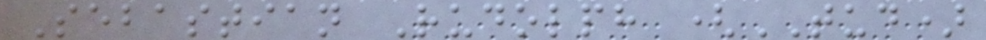Sebastian Rudolph (TUD)
